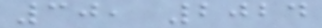30, 2024
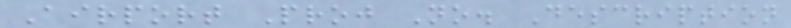Airport Proj No. Description
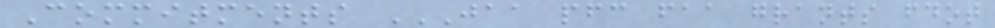Commitments JAA PFC FAA GRANTS FDOT
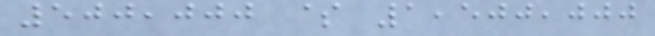500,000 $ 1,500,000
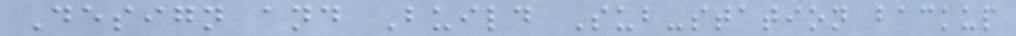Design and Build Sub-station backup
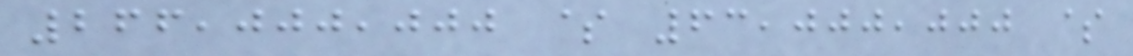266,000,000 $ 63,000,000 $
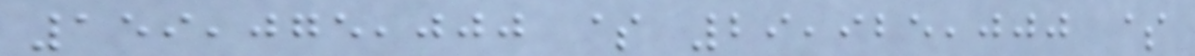159,075,000 $ 29,925,000 $
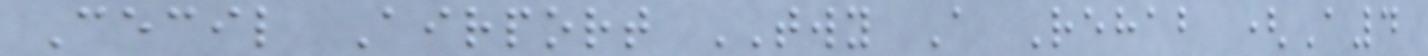Cecil Airport TWY A Rehab (A4
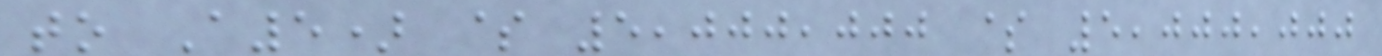to A5) $ 5,000,000 $ 5,000,000
